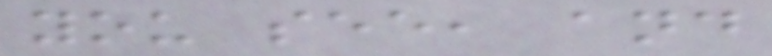you see, and
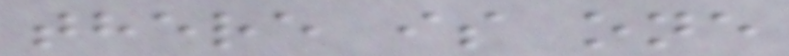there is one
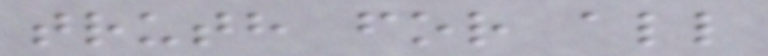truth for all
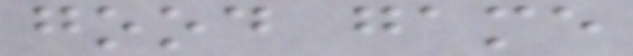good game
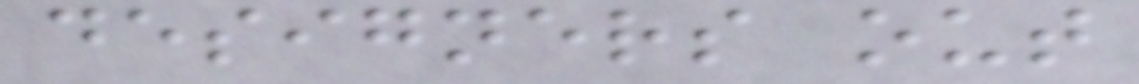designers out
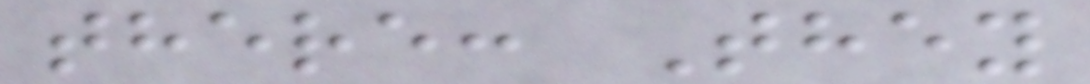there: They
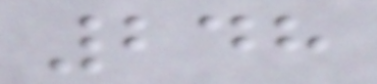248
